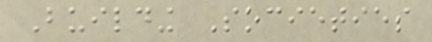Building Societies
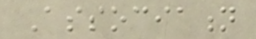Association
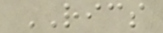RICS
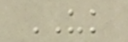UK
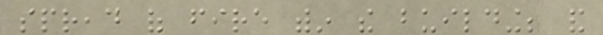spread of fire within the building; and
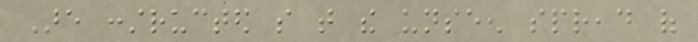Are constructed so that the unseen spread of
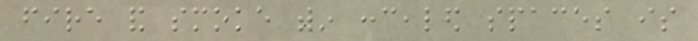fire and smoke within concealed spaces is
